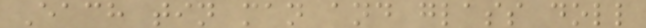Each tin man and glass doll
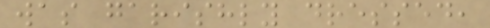was garishly dressed,
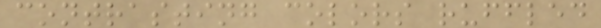contrasting colors ruffled
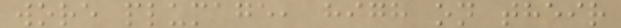wore plumage, high on their
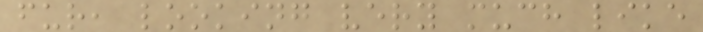fur, looking very much like
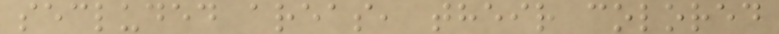secluded areas, their colored
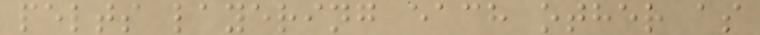pelts layering each other as
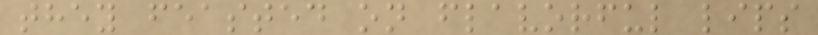they feasted on flavorful lips
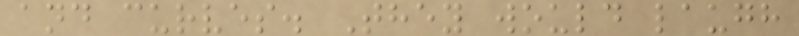and curves. They would laugh
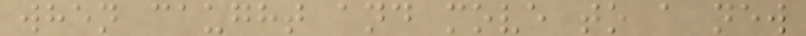when caught and move to a new
